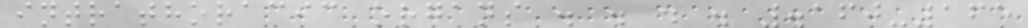intrathoracic organs . . . . .160-165
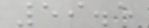59.5
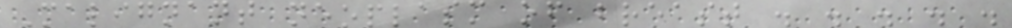Malignant neoplasm of breast . . . . .
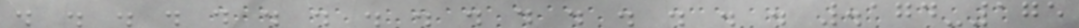. . . . . . . . . . . . . . . . .174-175
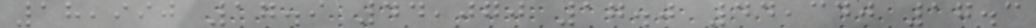18,990 17.9 44,070 17.0 44,340 17.3
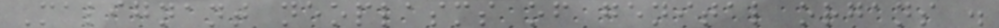Malignant neoplasms of genital organs .
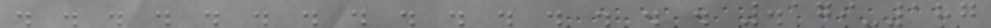. . . . . . . . . . . . . . . .179-187
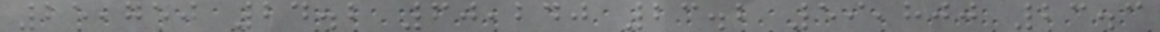25,750 24.2 60,240 23.2 59,800 23.3
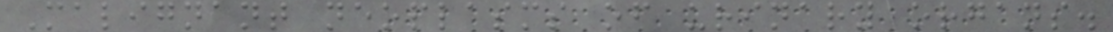Malignant neoplasms of urinary organs.
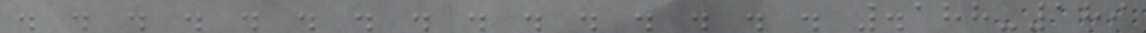. . . . . . . . . . . . . . . .188-189
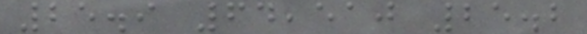25.9 64,510 25.2
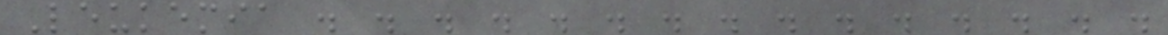Leukemia . . . . . . . . . . . . . . .
